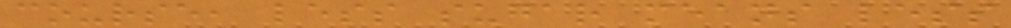course, less sugar means less
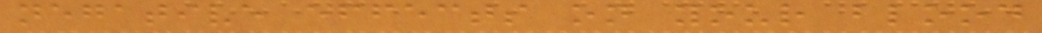negative effects on your blood
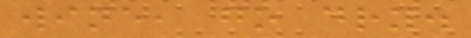wine, go dry.
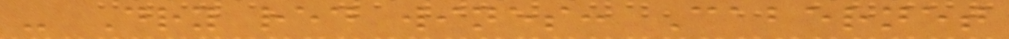- Dry red wines: Cabernet
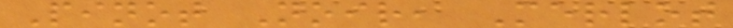Pinot Noir, Merlot
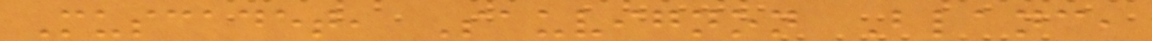Muscadet, Sauvignon Blanc,
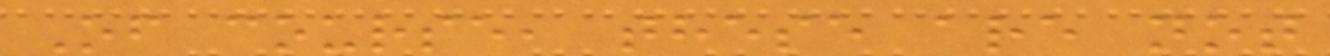Of course, these are not
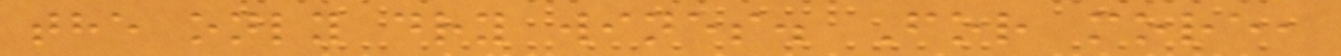the only dry wines. For more,
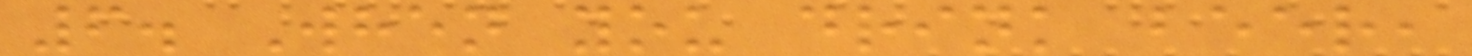6. When you drink beer,
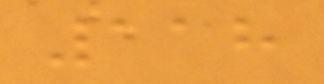118
